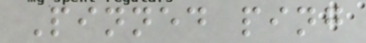Pinned ping
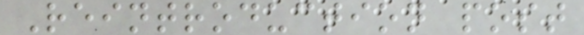Reintroduction post
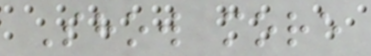Show more
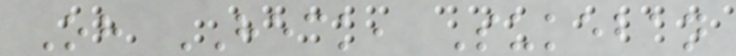Oh HECK, Sukeban
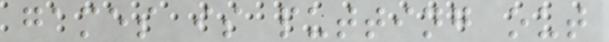games is putting out
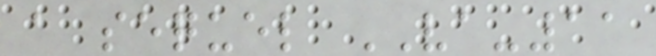a sequel VA-11
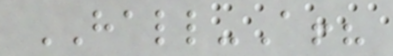HALL-A!?
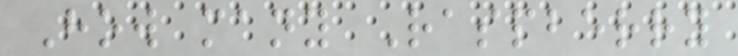How many Raspberry
